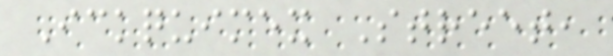Ickquimex Street,
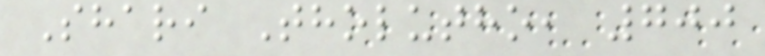Shari Tholutho, 700
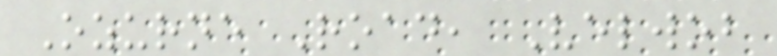Ozurne Road, Velwob
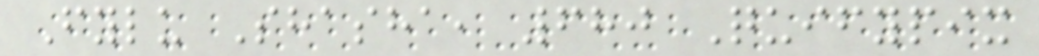Fylu Shasha, 680 Quifypix
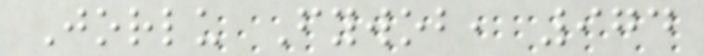Jorlu Fywob, 974
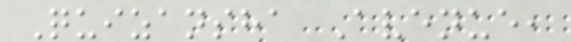Quizansha Avenue,
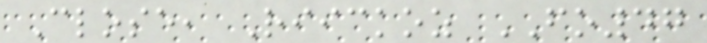Close, Riickoz FO47
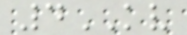4KV
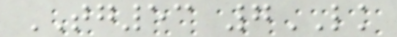TG53 7LK
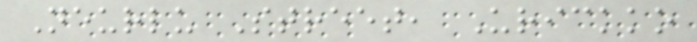Neurlu Street, Urickko
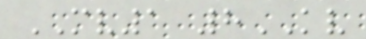MV1 8KV
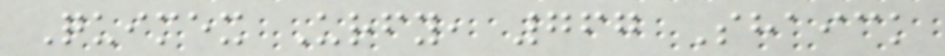Quimex Urfy, 767 Shaick
